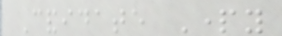Candidate Party
